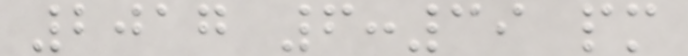2017 6:39 pm
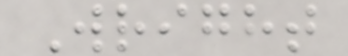Wright
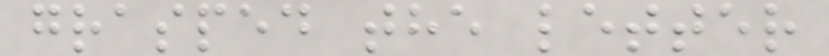grasped the letter
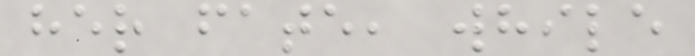her fate, while
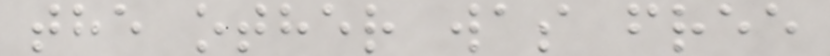the other was free
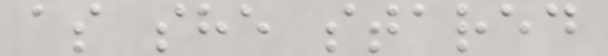as she stared
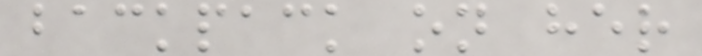backpack on her
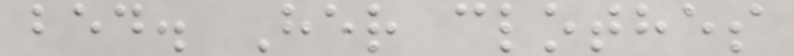bed. Her clothes
